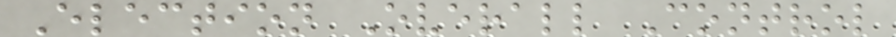Election Overall Control
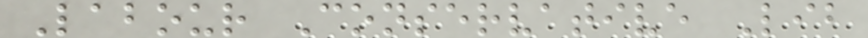Labour Conservative Lib
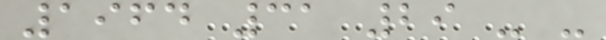1964 31 29 - -
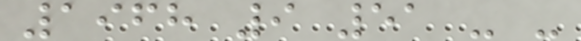1968 9 51 - -
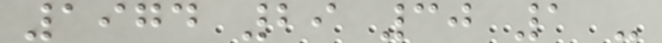1974 29 30 1 -
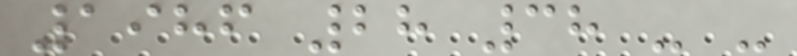1986 28 38 - -
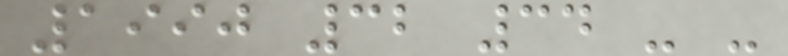1990 32 34 - -
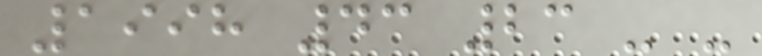1998 43 23 - -
